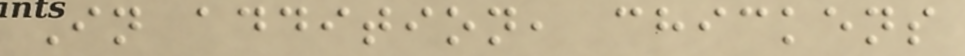In addition, chickens
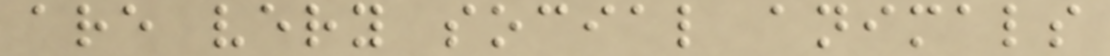are very social animals
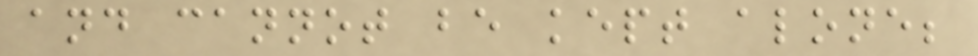and cannot be kept alone;
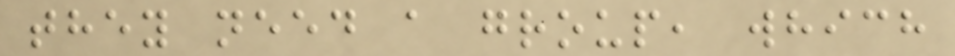they need a group, which
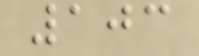103
